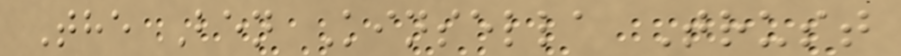The Ben Kinsella Trust
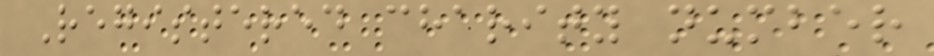Registered charity number
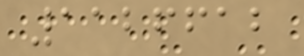1126612
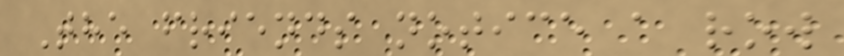The friends notice a row
